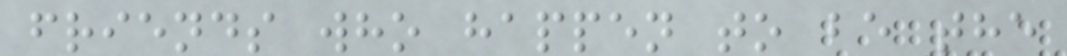friends who happen to be the
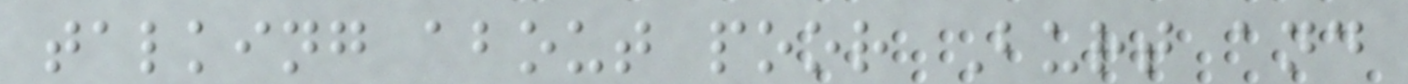talking about poor Burt and
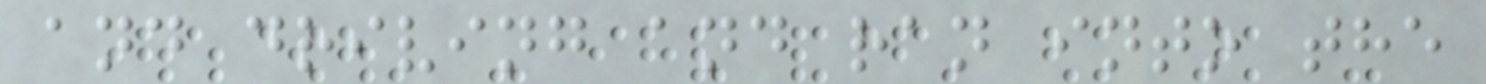and driving and ran into the
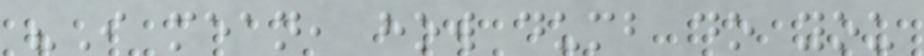"I mean, how dumb do you
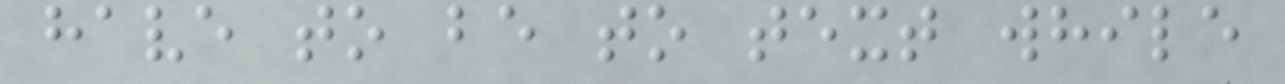have to be to text while
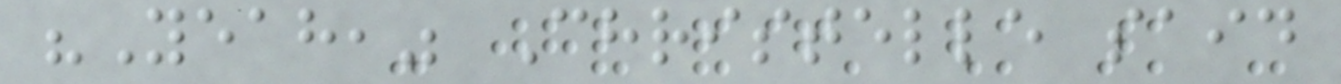"Yeah," Christelle said
